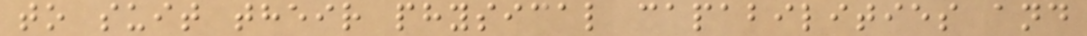to suit their physical capabilities and
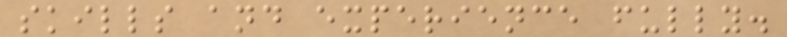skills and experience fully.
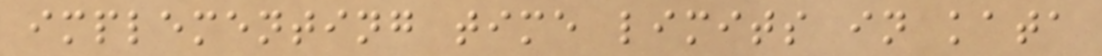implementing time limits in kata
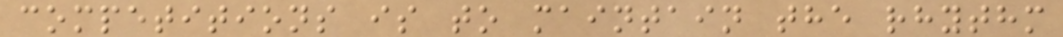competitions is to maintain the rhythm
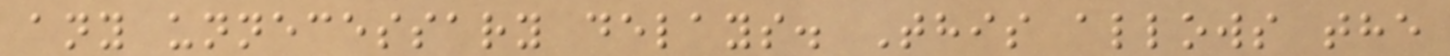any unnecessary delays. This allows the
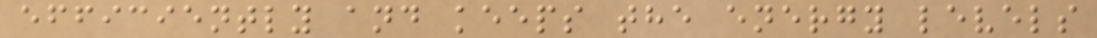efficiently and keeps the energy levels
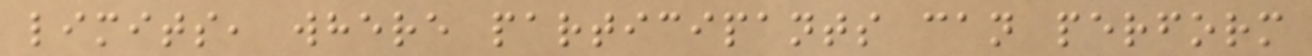limits, where participants can perform
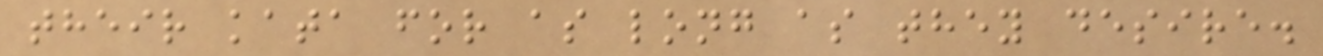their kata for as long as they desire.
